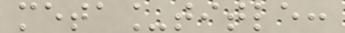meta_title:
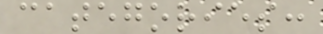categories:
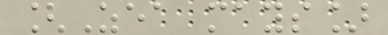[Zea mays]
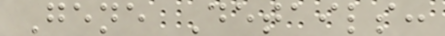Gene Details:
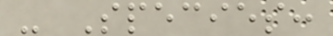- Species:
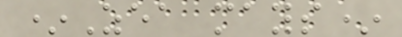*Zea mays*
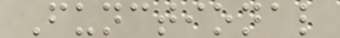Functional
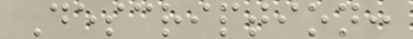Description:
